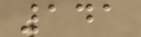141
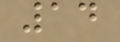14
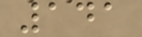141
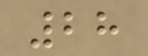28
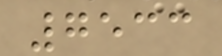7533
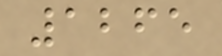1265
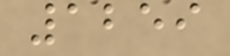1259
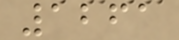1261
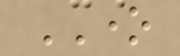ONE
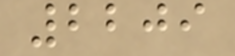2209
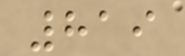819
